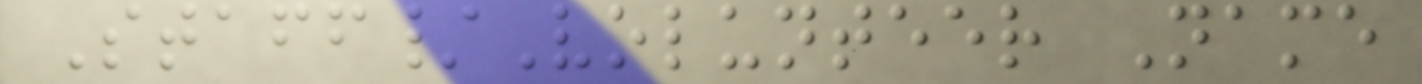Staff/Volunteer Name
